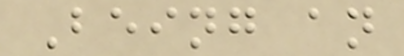Being an
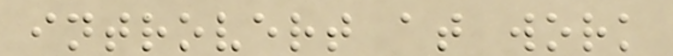introvert at work
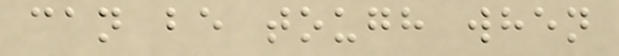can be tough when
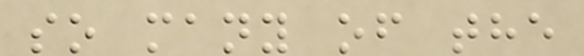so many of the
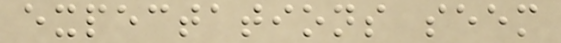expectations seem
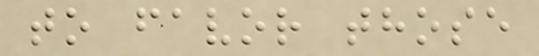to favor those
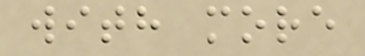with more
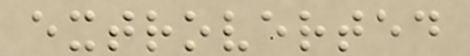extroverted
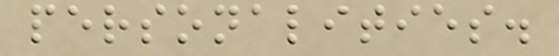personalities.
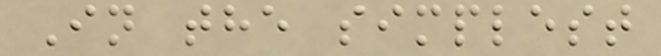In the simplest
